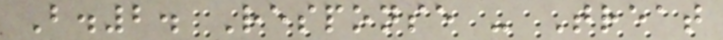B.2. Response - Treat
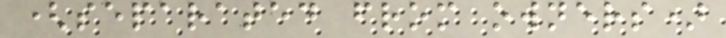(separated from owners)
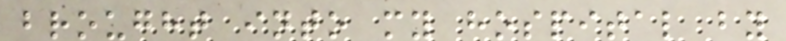brought into my hospital by
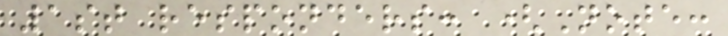1st responders: (Note:
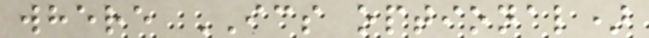where ICS optional)
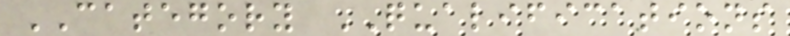CATEGORY QUALIFICATIONS
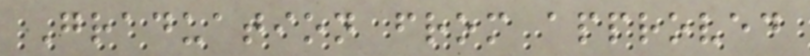Graduation from approved
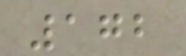172
